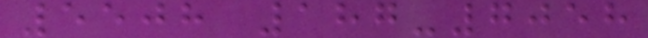5508 187-7058
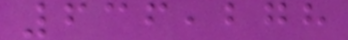636,278
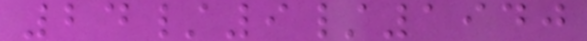24/9/1940
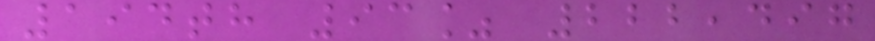194th 93% 222,497
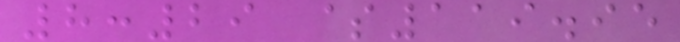8:29 $119.95
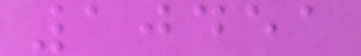10451
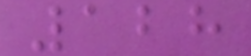128
